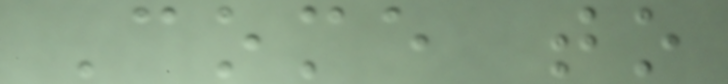Come to
